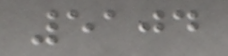5104
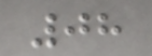08
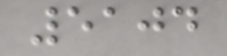5104
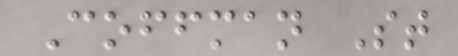Coffman St
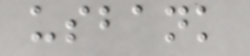usbank
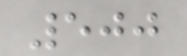500
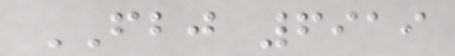FBJ 6919
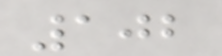102
